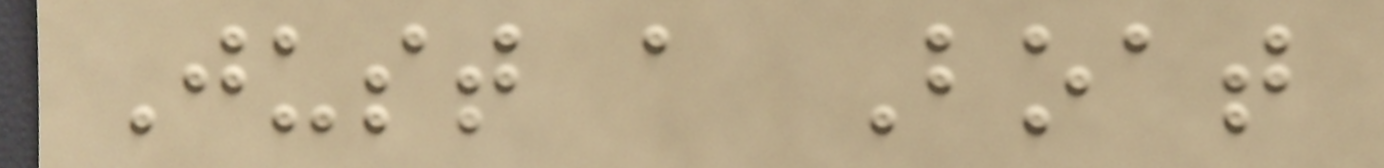Just a Boat
